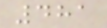481
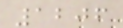1206
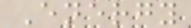Energy
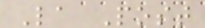La Post
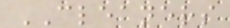CLEANERS
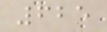625
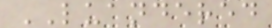LUANDERED
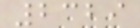2329
